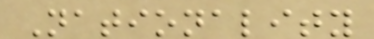Nationality
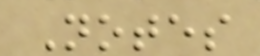Notes
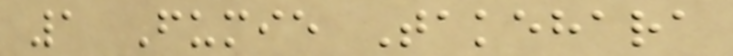1 Fumie Takehara
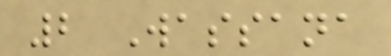2 Wassana
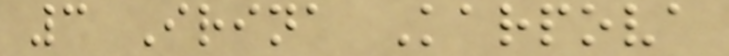3 Irina Karpova
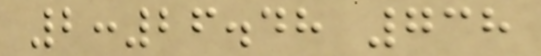2:26.48 738
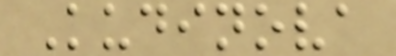Kudinova
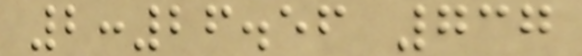2:26.56 737
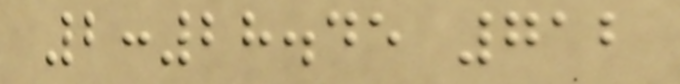2:28.45 712
